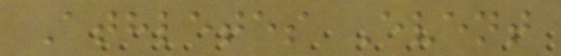Athletes Event
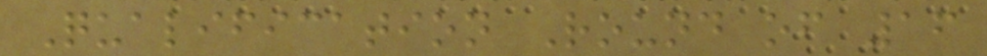Qualification Round of 16
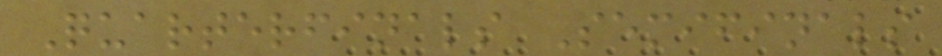Quarterfinals Semifinals
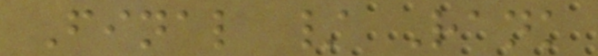Final / Rank
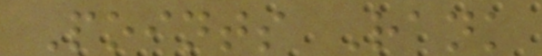Points Rank
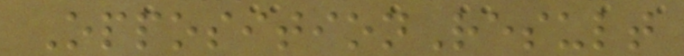OppositionResult
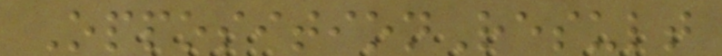OppositionResult
